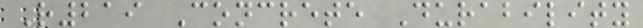R219 Concrete Durability
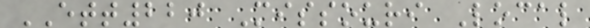ETT220 Missouri Local
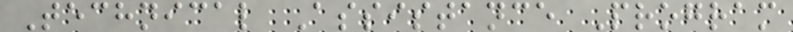Technical Assistance Program
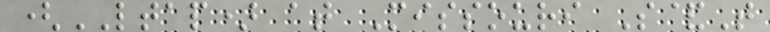(LTAP) at Missouri S&T
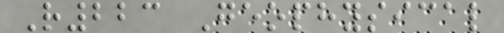R223 Geophysical
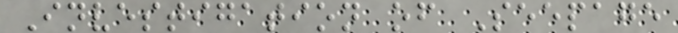Investigation of Seepage
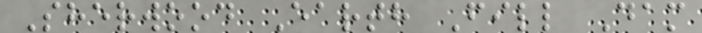Sherwood Earth Fill Dam
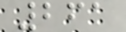261
